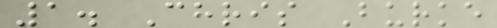1. Chris Burke
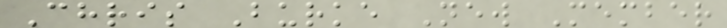Chris Burke New Member
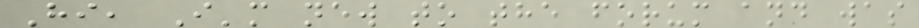Hi, I'm new to the forum and was
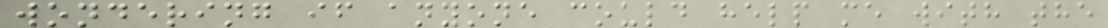wondering if anyone could help me with the
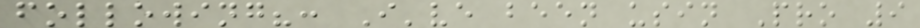following?: I've been usin Pro 9
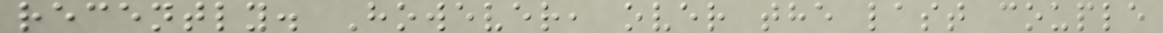recently. However, over the last couple
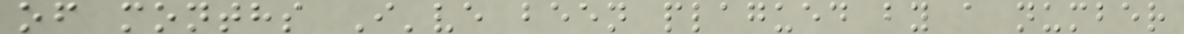of months I've been plagued by a number
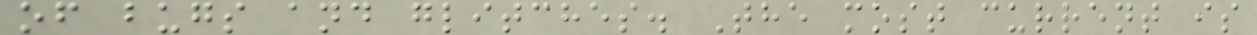of bugs and glitches. The most current is
